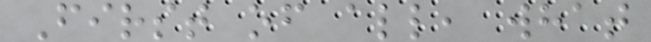First of all, what
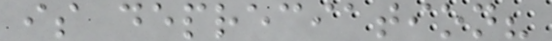is depreciation?
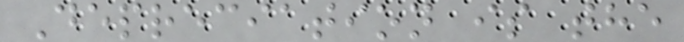Depreciation is the
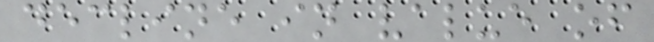decline in value of
